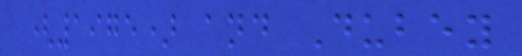(1975) and Dubey
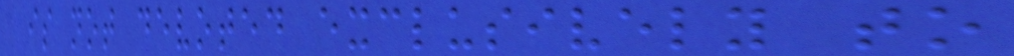is not devoted exclusively to
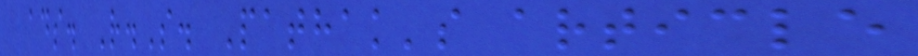ads. R.S. Pathak's article
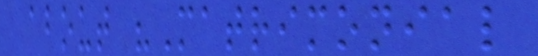about "Matrimonial
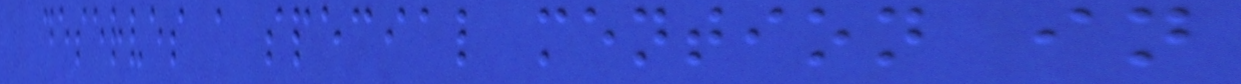deserves a special mention in
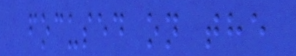focused on the
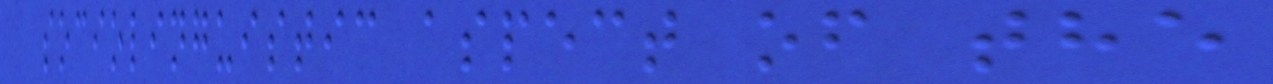sociolinguistic aspect of the
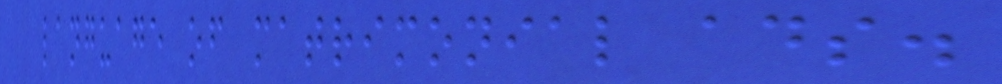language of matrimonial ads.
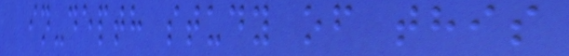in-depth study of this
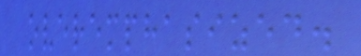overemphasized.
